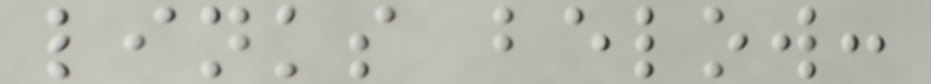links below:
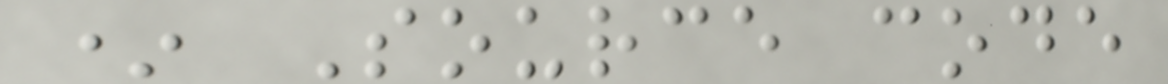* Source code
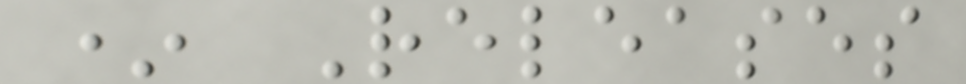* Releases
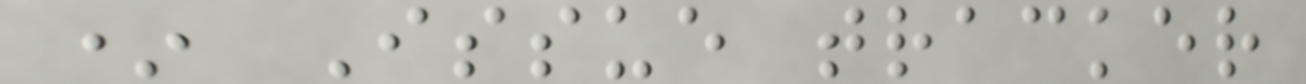* Issue tracker
